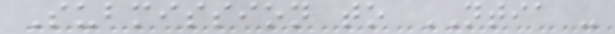Submission to NTIA -
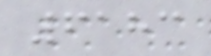6183
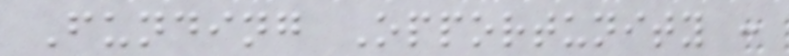Funding Opportunity :
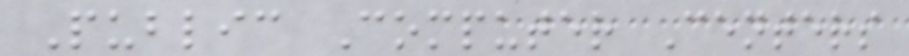Public Computer Centers
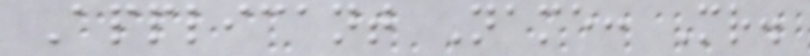Applicant Name: Mr.
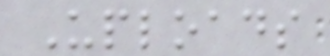Uploads
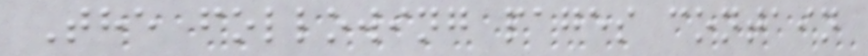The following pages contain
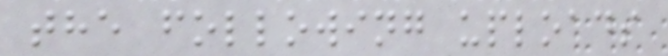the following uploads
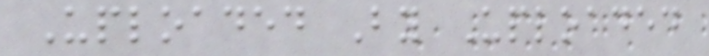Uploaded By Uploaded
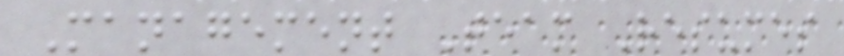Management Team Resumes
